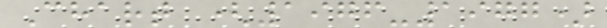Chart (1976-1977)
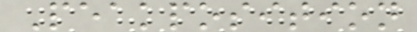Peakposition
